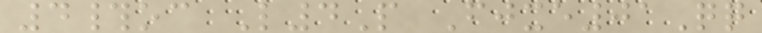4#oc L4P Fjxe01Qq
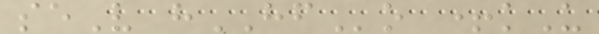seV hHFo +kU
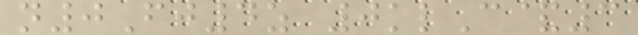n0Fj4z 0klC&3
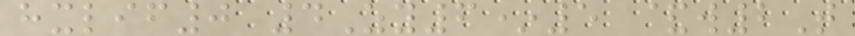hxlif0 4Zy6*5 &w2T
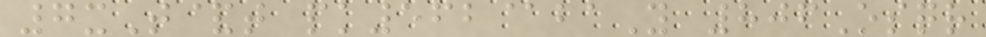7xT&t pk562@baY 806Osqr
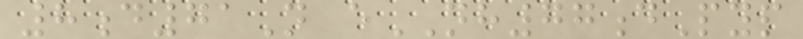8d71N eNH77dPyp
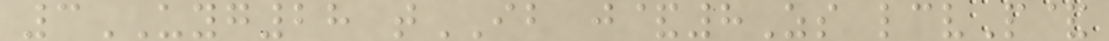3UYG28 tIB j&8Zs lcvP&
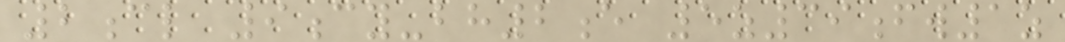2cl 9cy-bh2e 5z39fw1z
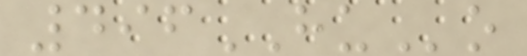496HUo
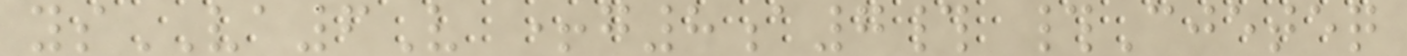ysVA6V +g8a7# #Cjeteq
